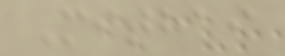Mithai
